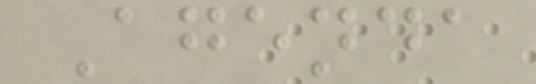Agenda
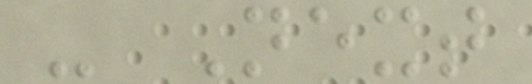- Next
